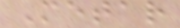Metar
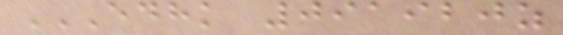EDHK 091920Z
